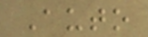Auto
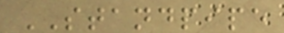STANDPIPE
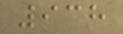938
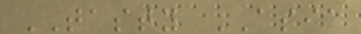TASTY ASIA
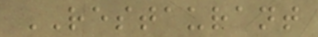RESTAURANT
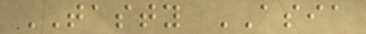TASTY ASIA
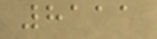8111
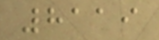8119
